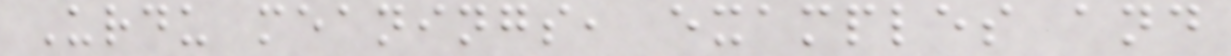Urdu meanings, examples and
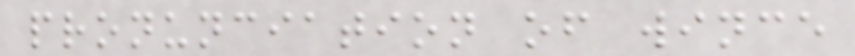pronunciation of wince
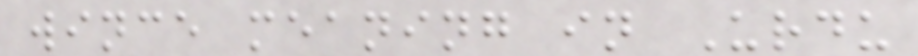wince meaning in Urdu
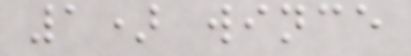1) wince
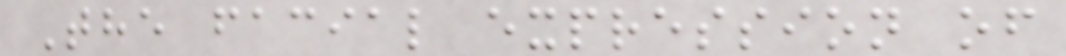The facial expression of
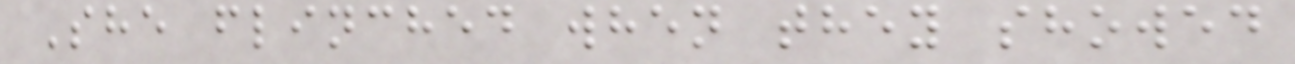She flinched when they showed
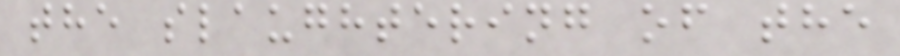the slaughtering of the
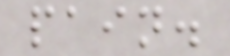pain.
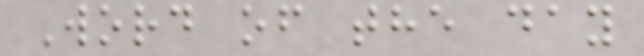Word of the day
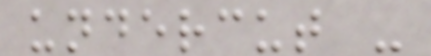undercut -
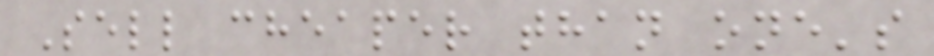Sell cheaper than one's
